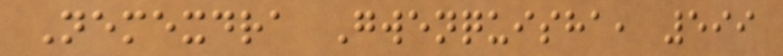Nemexdra Gwenquisha, 599
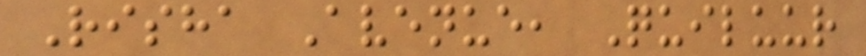Risha Avenue, Quiluur
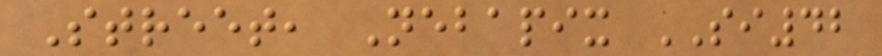Street, Nebapix SI42
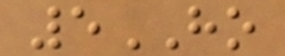5HO
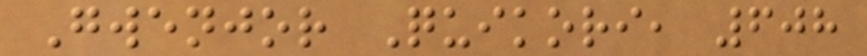Gwenjor Quikori, 608
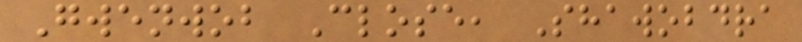Gwenwob Close, Shawobdra
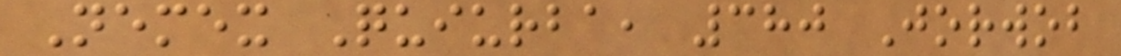Nemex Quiurba, 380 Jorwob
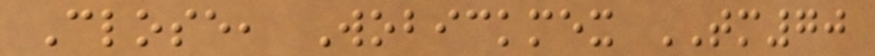Close, Wobickmex TM70
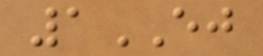1EJ
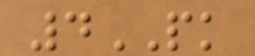4PK
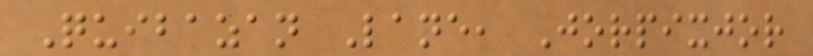Quibazan Lane, Jorpixjor
